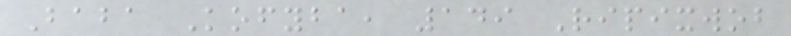Baba Kofyba, 149 Ripixwob
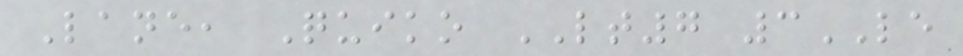Lane, Quiko LT7 3LE
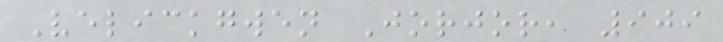Velickgwen Jorjor, 909
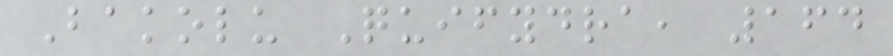Bakolu Quifydra, 164
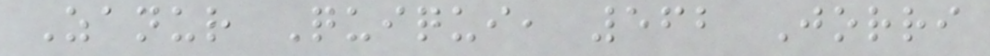Zanur Quiqui, 562 Jorri
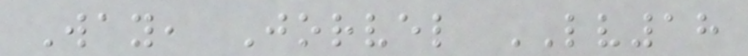Way, Jorvel LV18
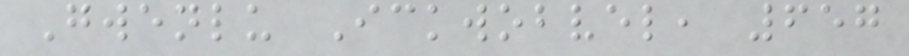Gwenlu Ickwobvel, 657
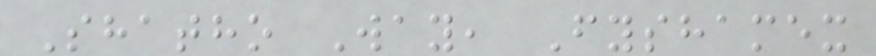Shatho Way, Fyshamex
